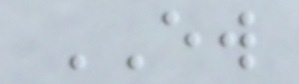EW
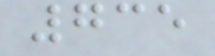735
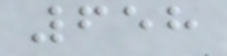658
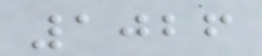1026
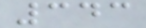343
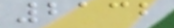2132
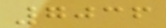7036
